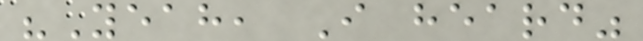"Yeah, I heard"
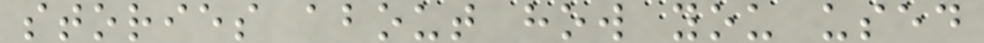stories about how you used
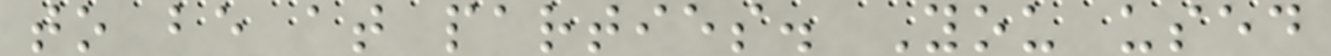to be at parties. You used
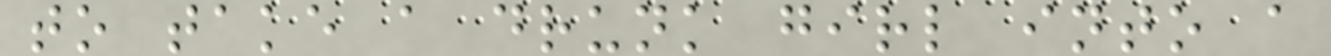to take a drunk girl into a
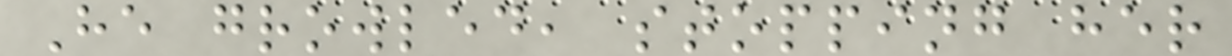He growled, stopping her
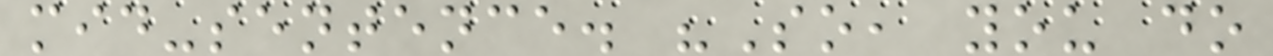mid-sentence. "So, you do
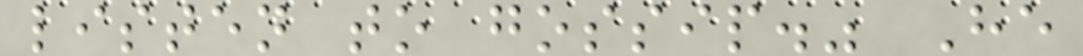listen to gossip." He
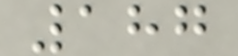187
